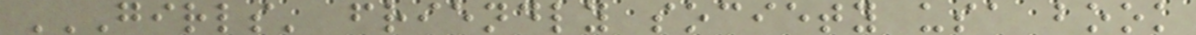GIRLS' FRIENDLY SOCIETY USA BOOK
